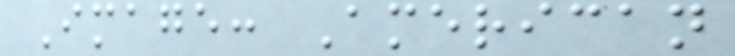Image: American
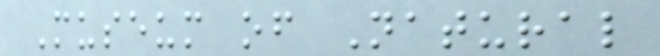Museum of Natural
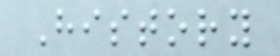History
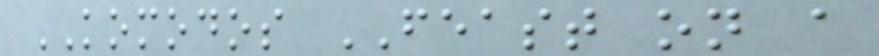KOMODOS FEAST on a
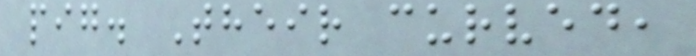pig. Their curved,
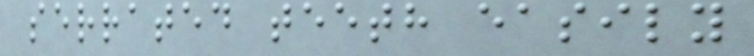serrated teeth easily
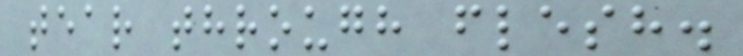tear through flesh.
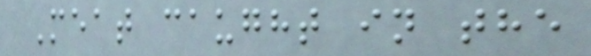Meat caught in the
